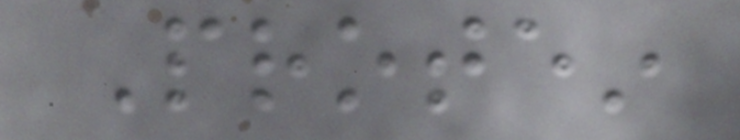Protein
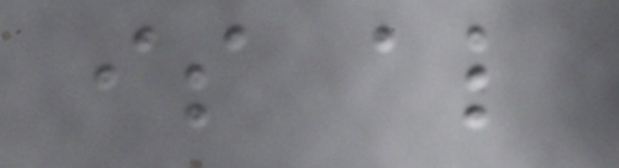is also
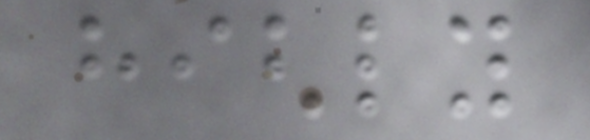highly
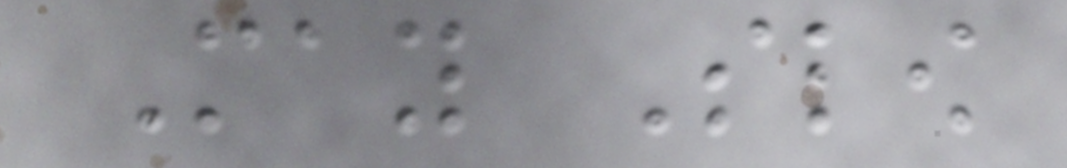May Slow
